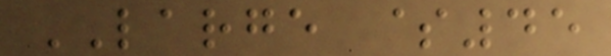LARGE $45
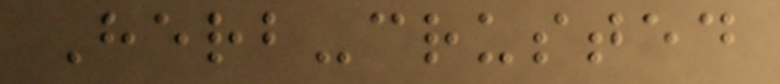Herb-crusted
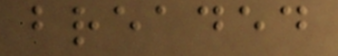breaded
